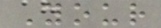Your
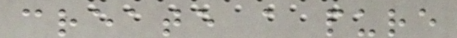create a pure
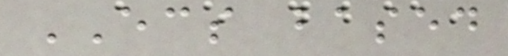ECS based
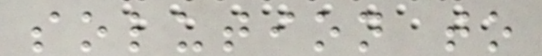solution to
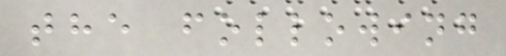the following
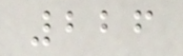226
